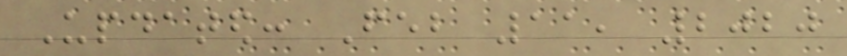Updated: Feb 11, 2020
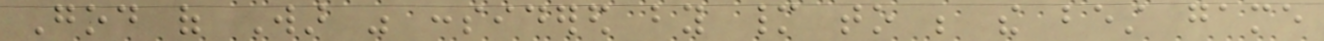God of War was considered by many to be the best game
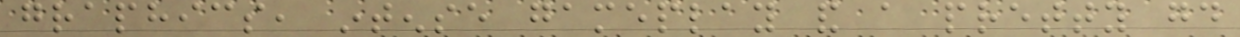graphics, intense gameplay and a pretty good
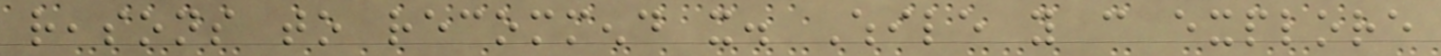reasons to recommend it. While you can explore
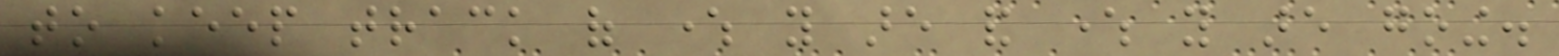to keep track of where you are and where you are going.
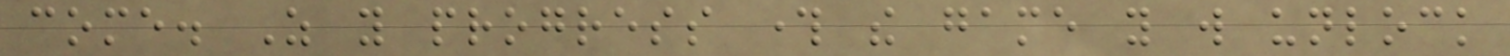come. As you progress through the game you will unlock
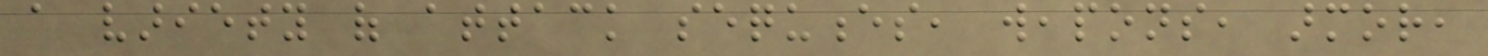a variety of attack sequences, weapons, armor,
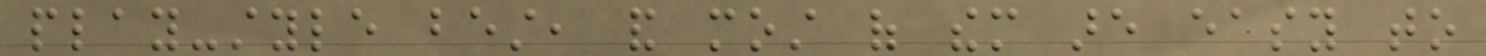play-style best, and most of them are easy to
